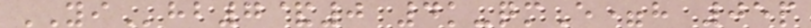YIhb7&0 4k-qmE=h 05p
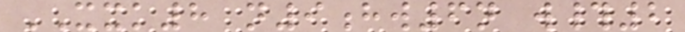XXK8 n9hw6n w#2
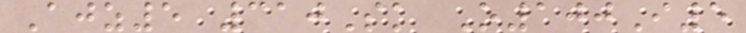Ajz5 310Sk O100I5
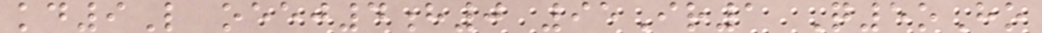kd9L oeej4h0 95Ir1 Q5oHo
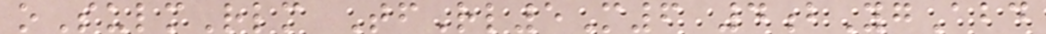oSulmRlm TfRl5M6 4bYgAbd
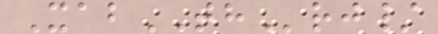XabTHrj/
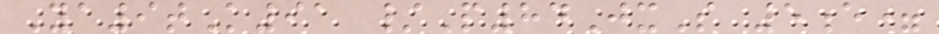Ya9tK91 /P84JxS 5e=
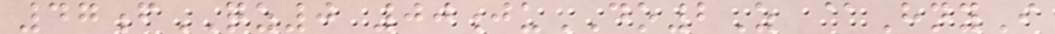47fQZ0 00juDO2Z @HnyI
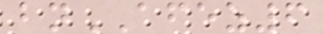bnAFEZ6
